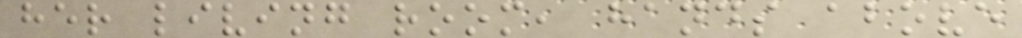her living room, hands above
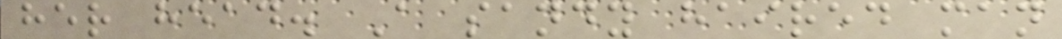her head. A sandy haired man
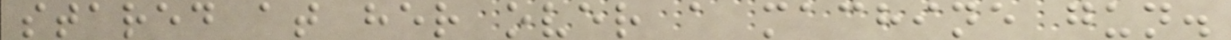stared at her over a machine gun.
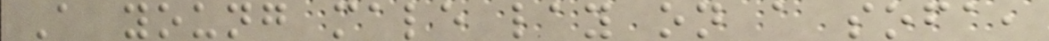A young male lay on a sofa,
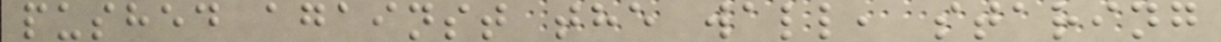pushed against the wall, staring
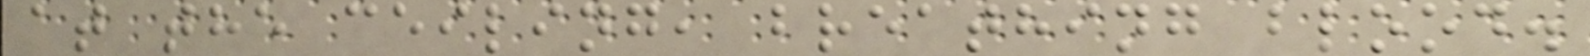at the ceiling, breathing blood.
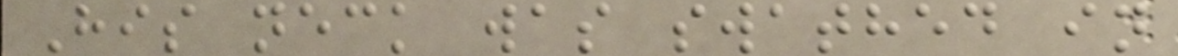His neck was swathed in
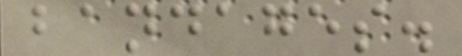bandages.
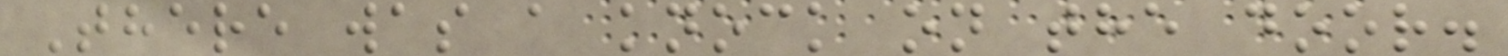There was a knock on the door.
